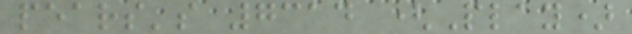pears's 7314 (Play)
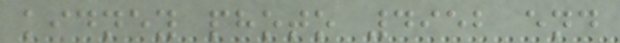kidney photo 4952 end
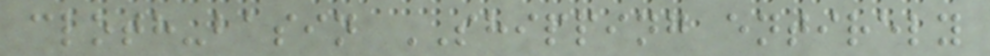cloth-basin SHIPPING entirely
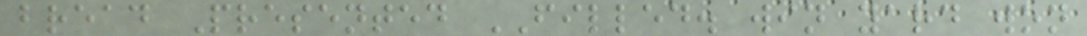bread Presented FILLED. win yard won
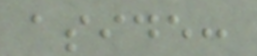aside:
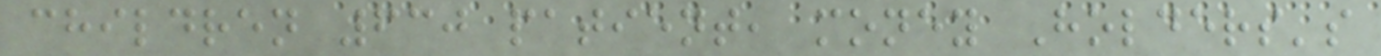children 630 patient, money Holders's
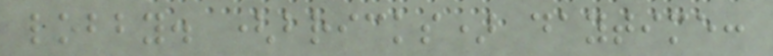lobby. (bricks) daytime:
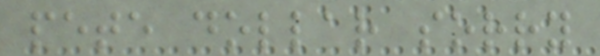pete dollar sorry
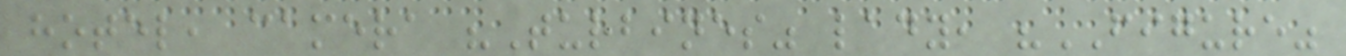hotel, camera "Turbines" lady, "FIGURE"
